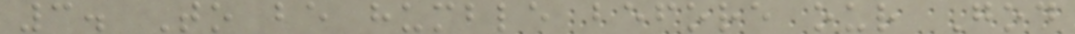3. To be humble before our God
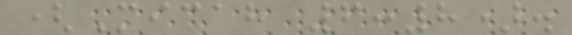(Micah 6:8).
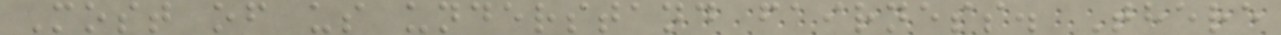Most of us understand fairness. There
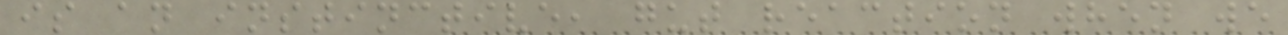is an instinctive, gut reaction when we
